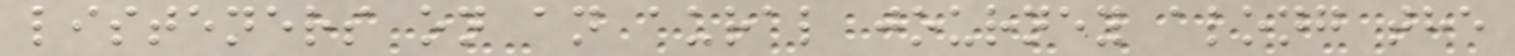listeners on an aural journey along the
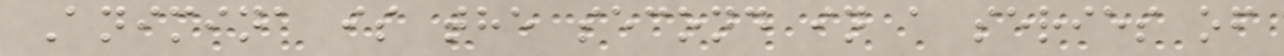Animina is the second in a series of
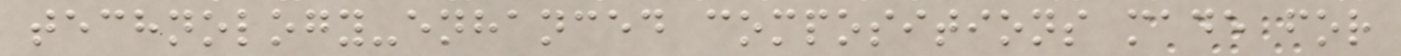technology-enhanced compositions made for
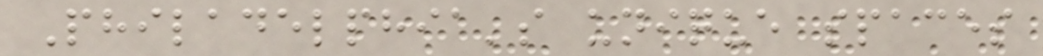Philadelphia's unique spaces
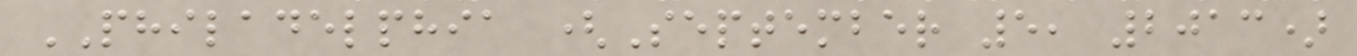PHILADELPHIA (September 5, 2013)
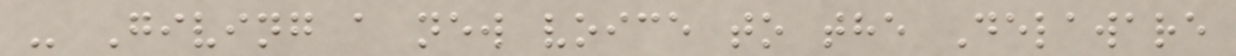- Giving a new voice to the Delaware
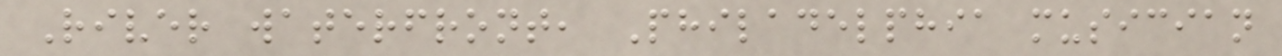River waterfront, Philadelphia musician
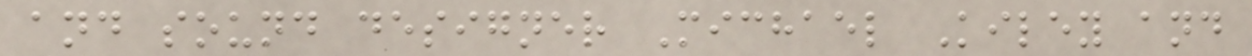and sound designer Michael Kiley and
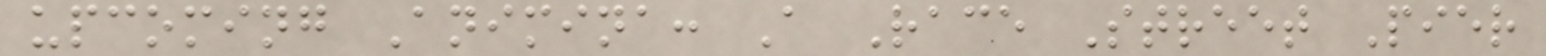upcoming Animina: A Race Street Pier
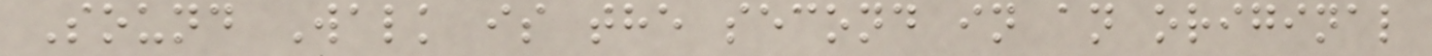Sound Walk is the second in an original
